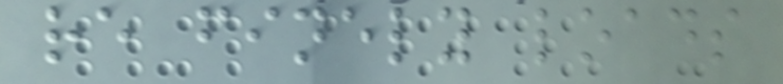re finely loads
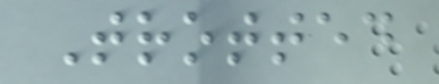Trotted
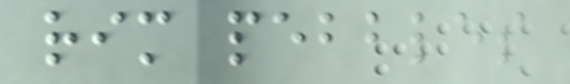rim pebbles
